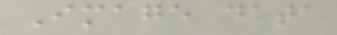Image data
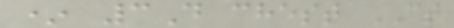* 3D chest CT
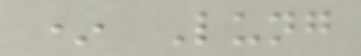* Lung
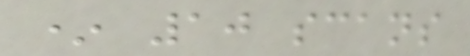* 10 scans
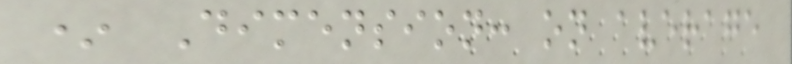* Dimension: on average
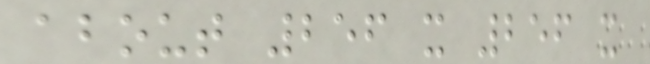about 256 x 256 x
